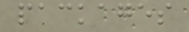packages
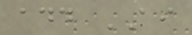add AI
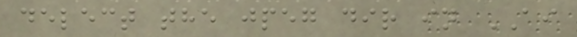delect the jpeg dir in AI
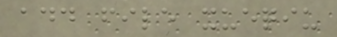add file xueqiu
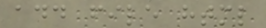add file html
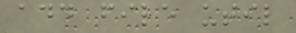add file util
